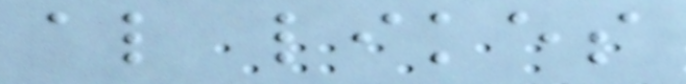also likes
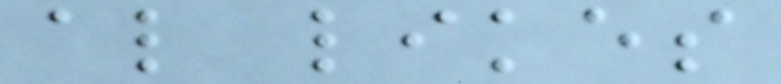also likes
